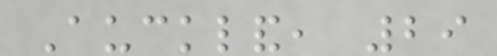Auckland, 29
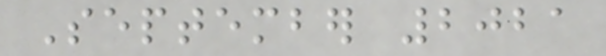September 2021
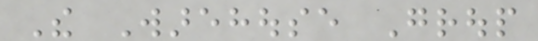The Warehouse Group
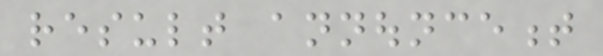result announcement
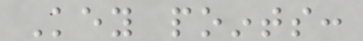Key points:
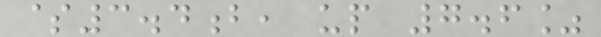$3.4b, up 7.6%
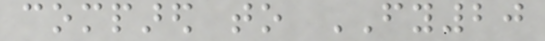compared to FY20
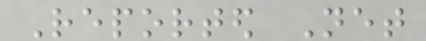Reported Net
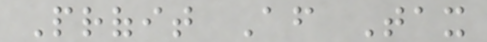Profit After Tax
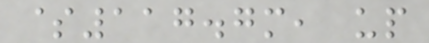$117.7m, up
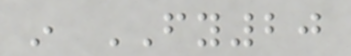in FY20
